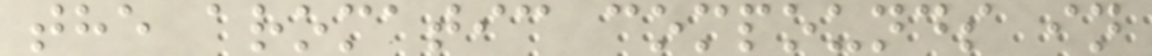the aromatic compounds in
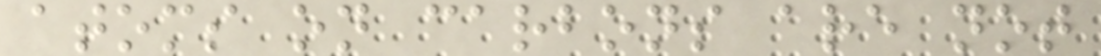atoms on carbons are not
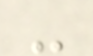-
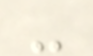-
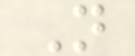N
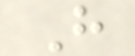H
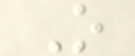O
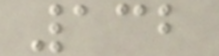132
